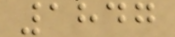1847
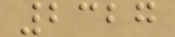2327
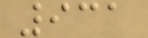931
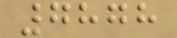7878
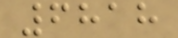6818
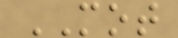MOT
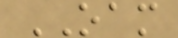OAM
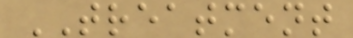TREATMENT
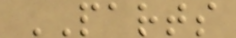PARTS
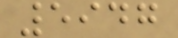5947
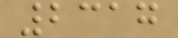2317
